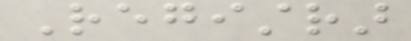Registrar
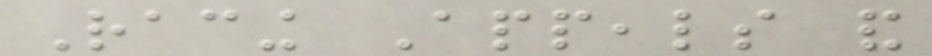Racing Appeals and
